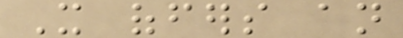It offers an
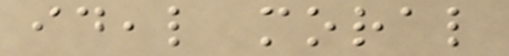ideal moral
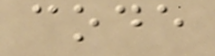code
